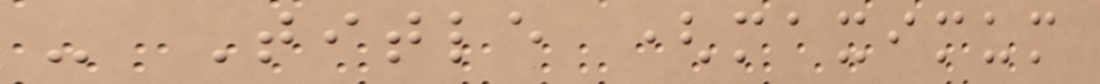- Title (maximum
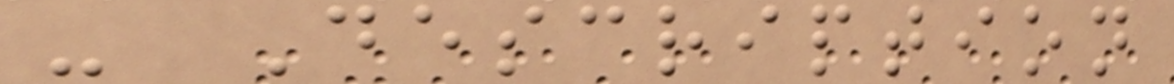- Description
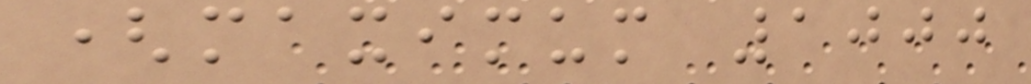(maximum 1000
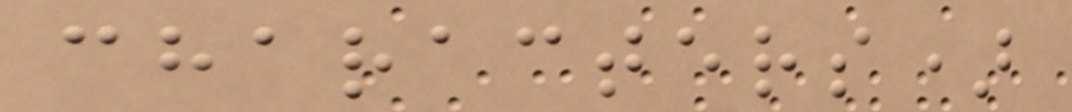characters)
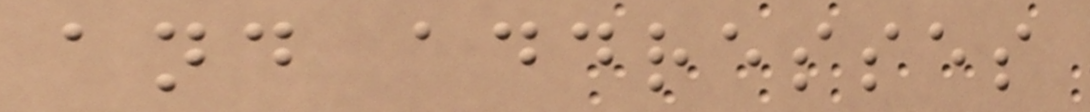and addresses
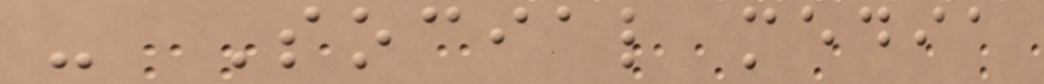- Social media
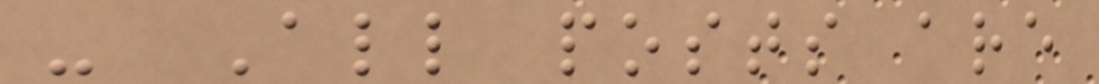- All posts are
